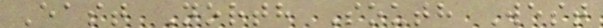East North South West
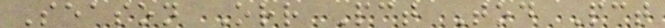Season Orr Pct Tod Pct
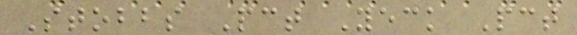Stobbs Pct Yeck Pct
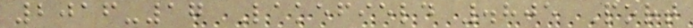2016-17 Lakefield .805 Port
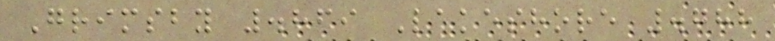Grimsby .869 Lakeshore .788
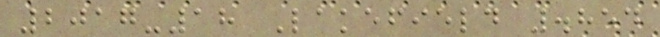2017-18 Lakefield .854
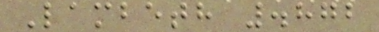Lambeth .872
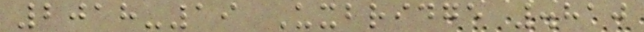2018-19 Uxbridge .810
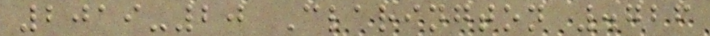2019-20 Clarington .726
